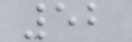52
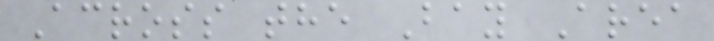Across the Bay Area
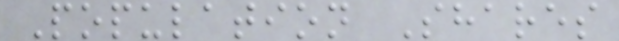Population Shares
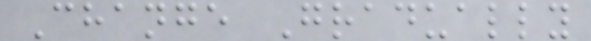Change Gradually
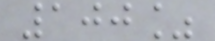100%
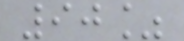90%
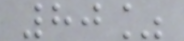80%
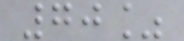70%
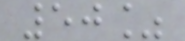50%
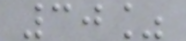30%
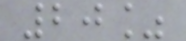20%
